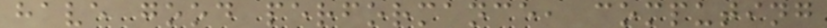have good performance, computing
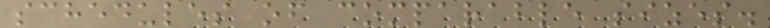schedules of comparable sizes.
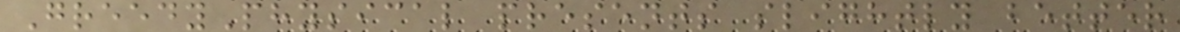GreedyPhysical presents slightly better
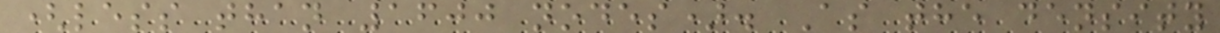(less than 1600 nodes). As the density
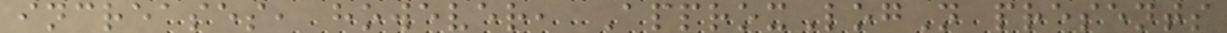increases, however, ApproxLogN presents
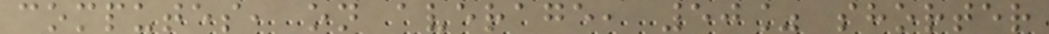computes, on average, 50% shorter
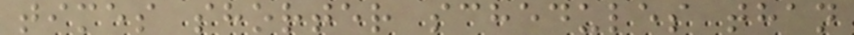times shorter schedules than
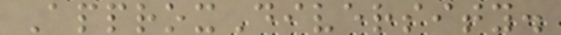ApproxDiversity.
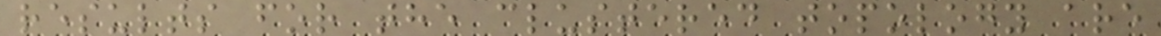results for the clustered topology are
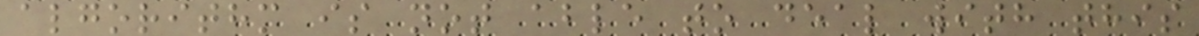algorithm is not able to deal with this
